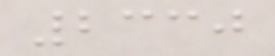2330
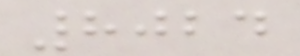8024
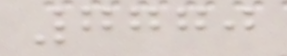7770
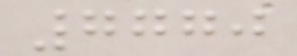7770
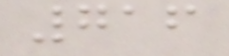716
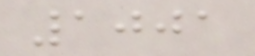1001
